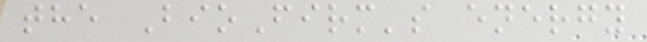the BioFirm's energy
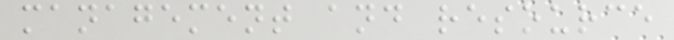management and resource
